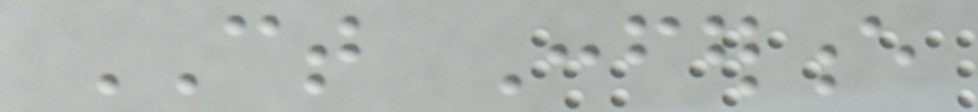CT Conference
